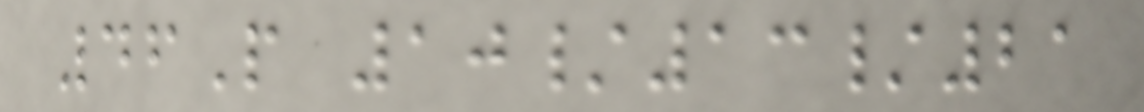46P 10/13/21
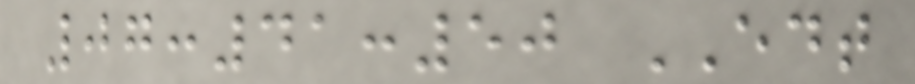07:41:50 EDT
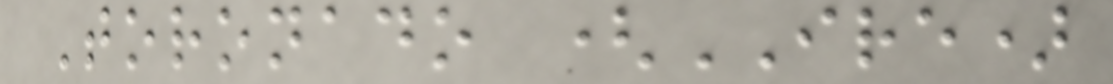Toronado (IRE)
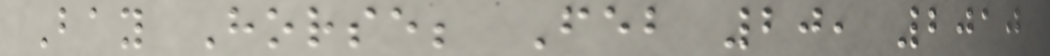Bay Horse; Feb 20, 2010
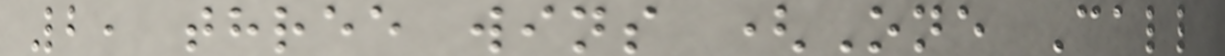2, three wins (One Call
